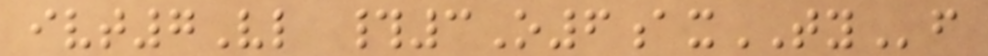ivt7Vl #3O6axTYf
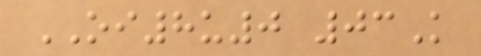OI8u0 03K
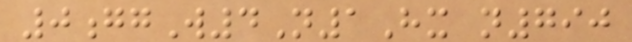0ggW4N1Hx n790
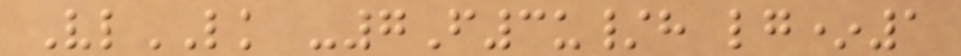VlLK -7F3u/h lg*1
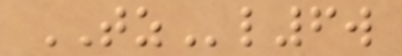TZl6w
